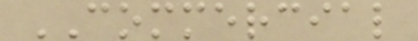COMMERCIAL
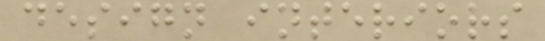design interiors
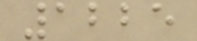1225
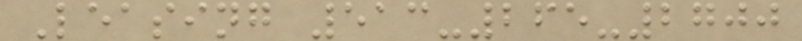Leasing 513-265-2700
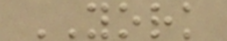YORK
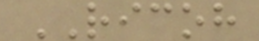RICOH
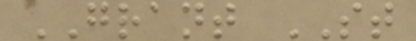GRANT ST
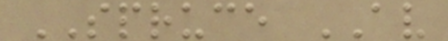SPRUCE AV
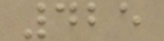425
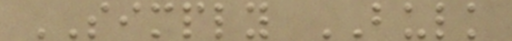SIMPLY BULK
